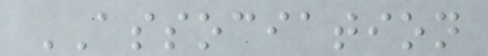ASSOCIATION
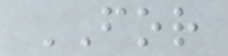FOR
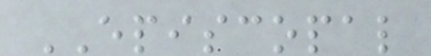EPISCOPAL
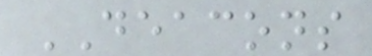DEACONS
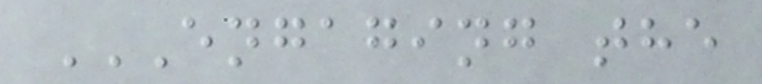ENGAGING THE
